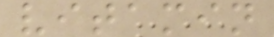vitamin
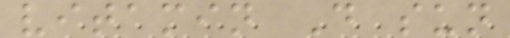vitamin D sun
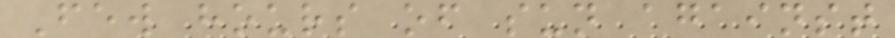Few hours of sun against
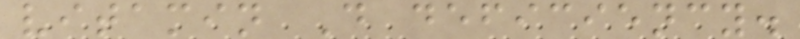vitamin D deficiency.
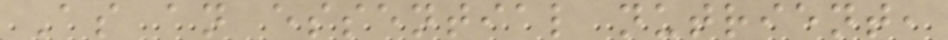As an essential nutrient,
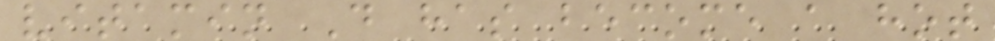vitamin D has become a hot
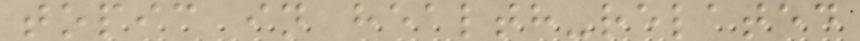topic in health-related
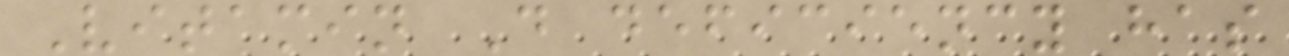Vitamin D deficiency has
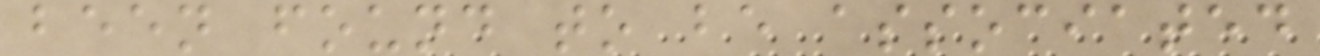been found to be associated
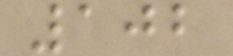102
